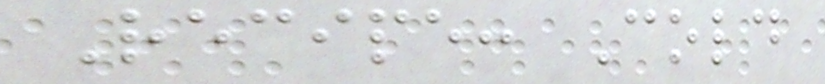Recipe: Cold
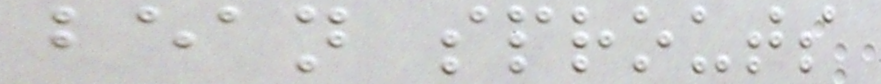bean sprouts
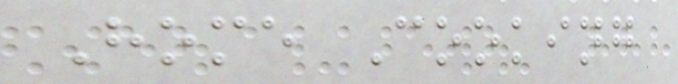Home Cooking
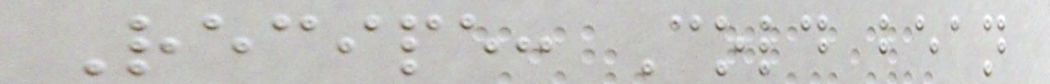Recipe: Cold bean
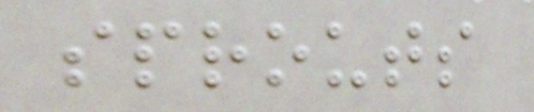sprouts
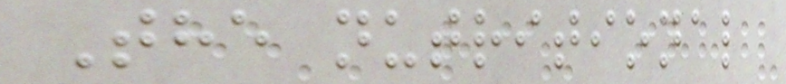The nutritional
